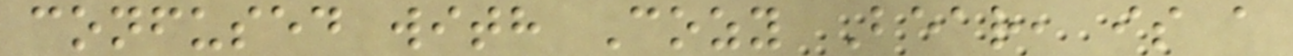confused with Cozy Bear, is a
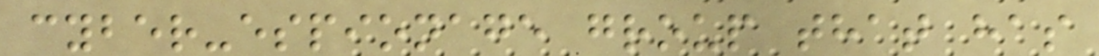cyber-espionage group that has
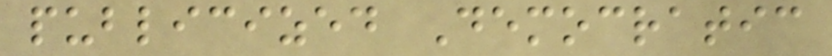publicized Democratic
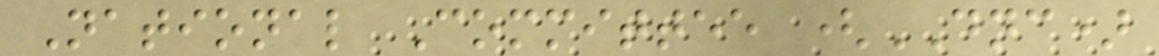National Committee (DNC)
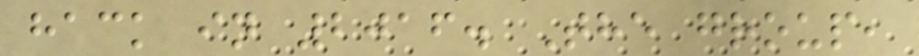hack in 2016. The group,
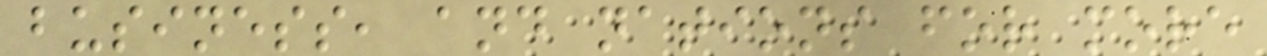business, and nations for more
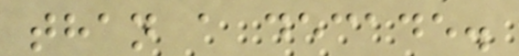than a decade.
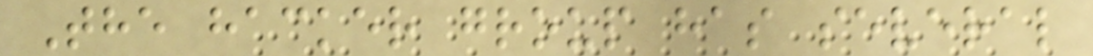The hacker group has several
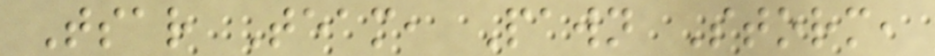Tsar Team, Pawn Storm,
